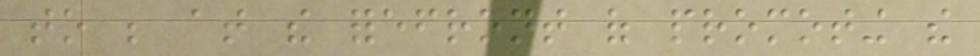to be at the forefront of promoting the
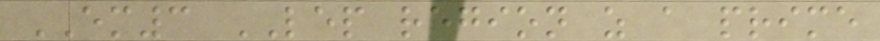EM3 LEP region as a prime
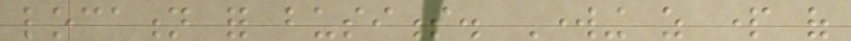location for business. Working as part of
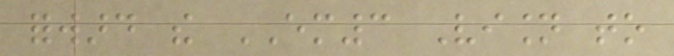forward the EM3 Vision to
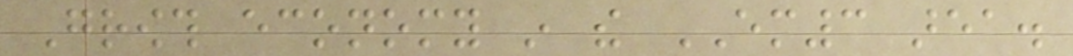Growth economy in the EM3 area.
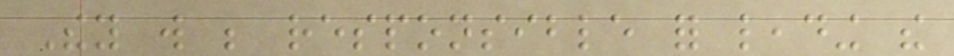They will be responsible for leading the
